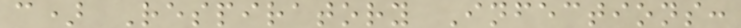c) Respiratory Infections:
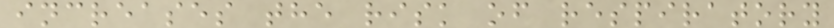increases the risk of respiratory
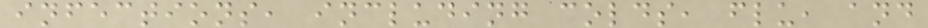infections, including colds, flu, and
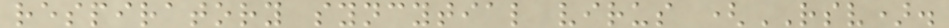respiratory syncytial virus (RSV).
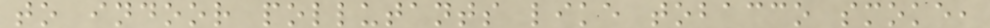to indoor pollutants like tobacco smoke,
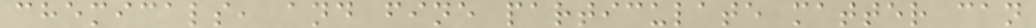chemicals, and fine particulate matter can
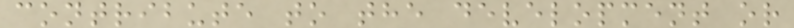contribute to the development or
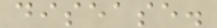disease.
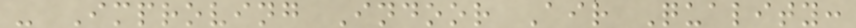- Improving Indoor Air Quality:
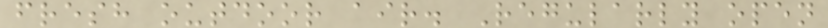fresh outdoor air. Regularly open
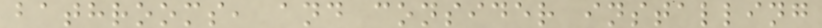bathrooms, and consider installing
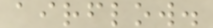airflow.
